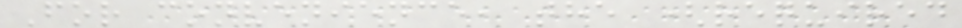For convenience, the (required
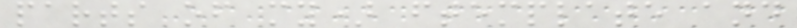parts of my) ftemplate and
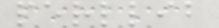perllib
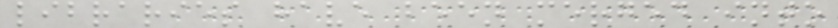libraries have been merged into
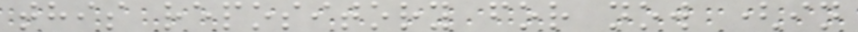this repository for now (in
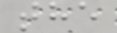the
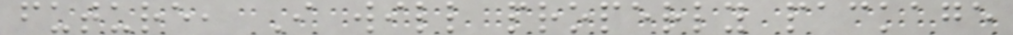future, I will properly package
